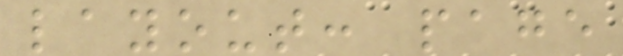layout: page
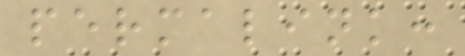permalink:
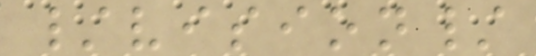/vision/
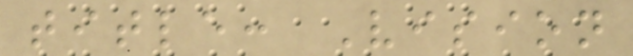title: Vision
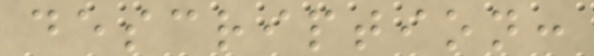description:
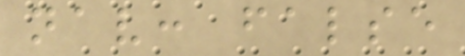nav: false
